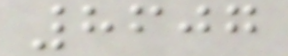8607
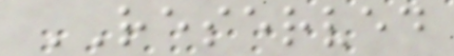RESERVED
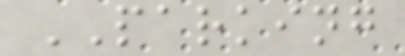PARKING
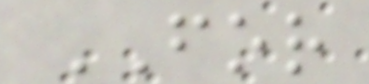FOR
